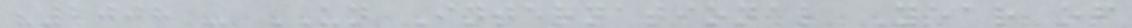"2008 - UN International Year of
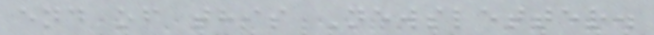end of this Newsletter.
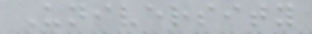University
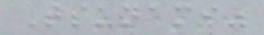Tsunami"
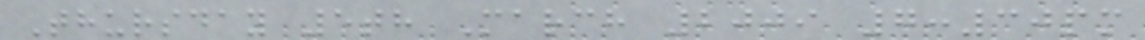Thursday 5th March 2009 7:30pm
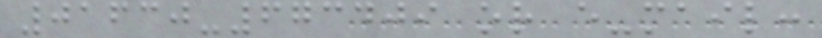01630-673409 or e-mail:
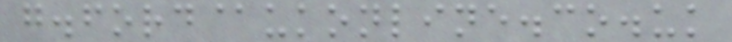g.ford@ukonline.co.uk
